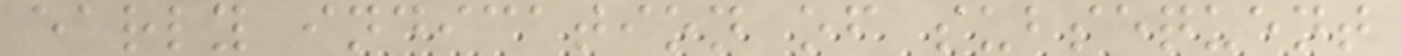early indication of subsequent
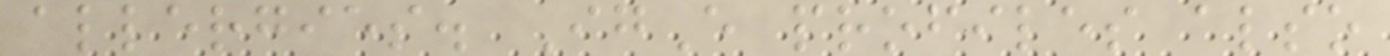allergies. IgE profiles also
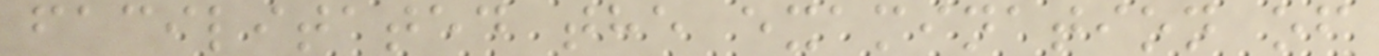facilitated the examination of
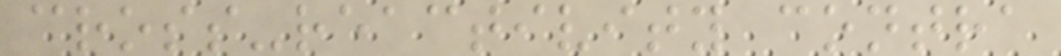cross-reactivity contra
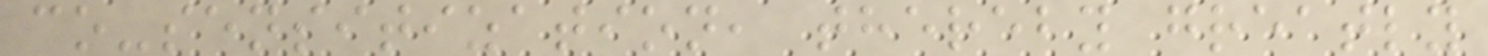co-sensitization, thereby greatly
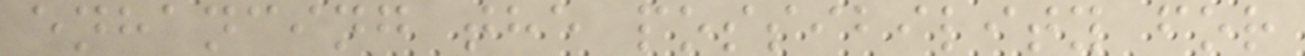enhancing the possibility for
